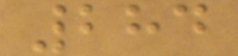284
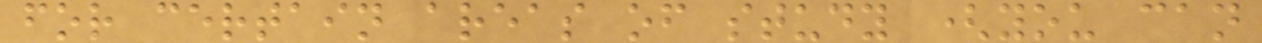for certain areas of study (you can
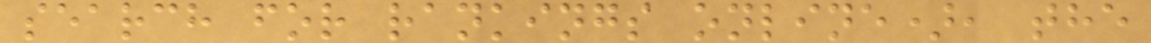search for rankings online), the
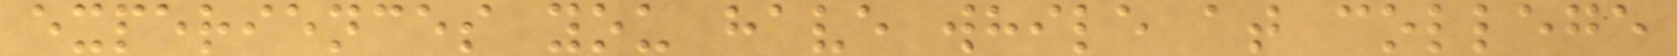experiences you have while at college
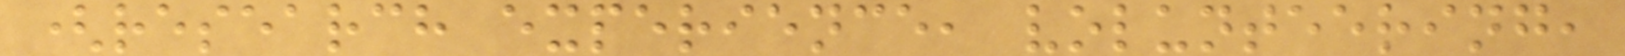(research experience, volunteering,
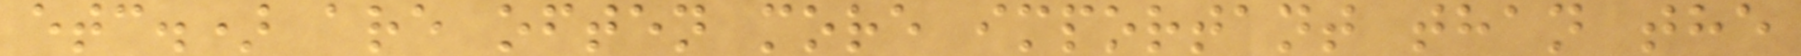etc.) are often more important than the
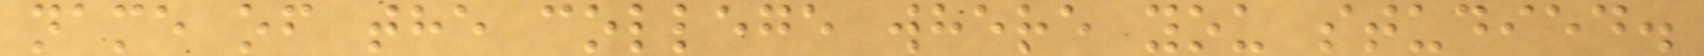name of the college where you studied.
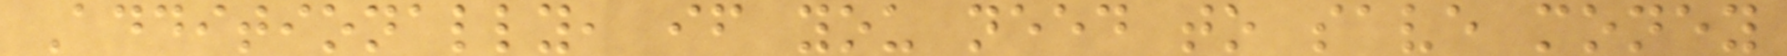Additionally, if you need to save money
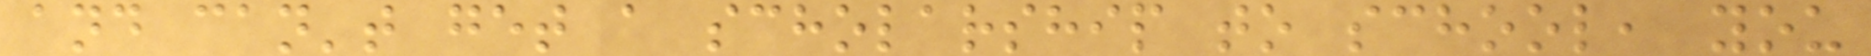and can't get a scholarship to school, you
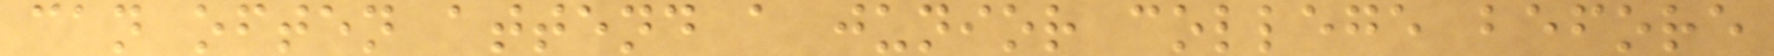can often attend a junior college before
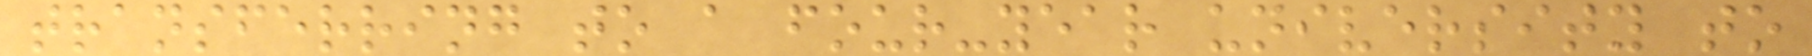transferring to a four-year university to
